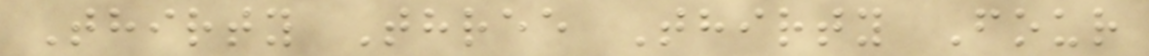Thirty Three Thirty Four
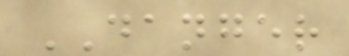DANGER
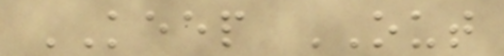KEEP OUT
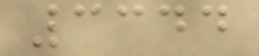3344
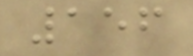156
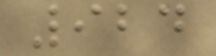924
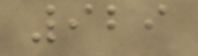929
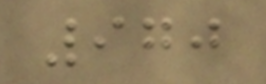970
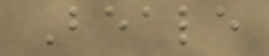Beale
